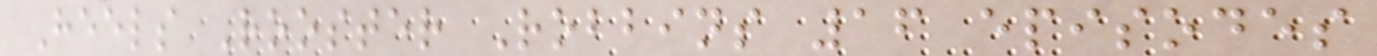Heels Rooster Robbins 16 episodes
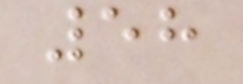58
